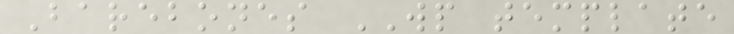Barebones WP template
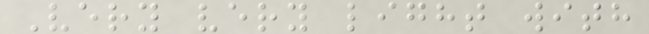Very very light with
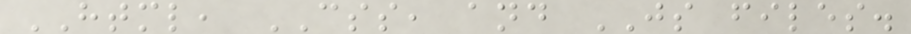HTML, CSS, and JS files.
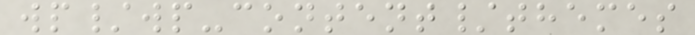wp/wp-content/themes
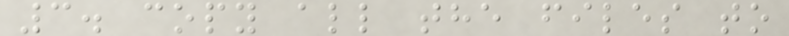3. copy all the files to
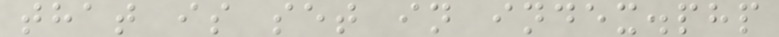that is set in index.php
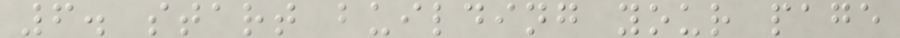6. start building your page
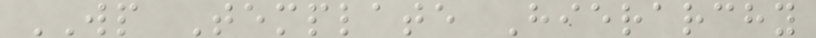WP Template Hierarchy
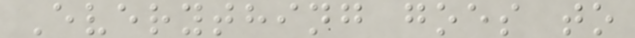Everything goes to
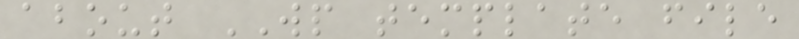about WP template file
